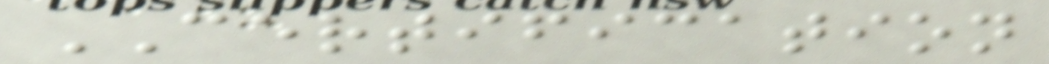CERTIFICATION
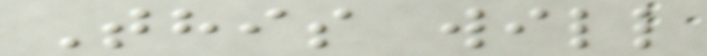This will
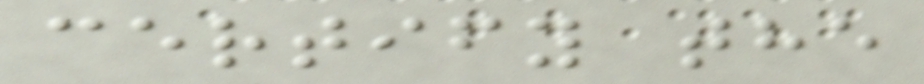certify the
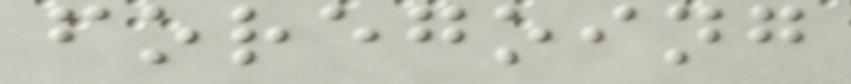foregoing
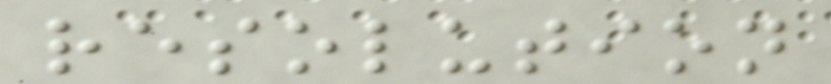resolution
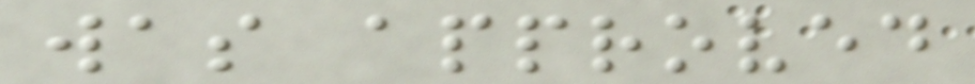was approved
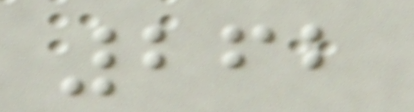262
